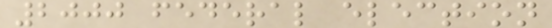2000 federal election
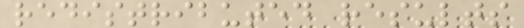redistributed results
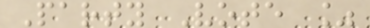Party Vote %
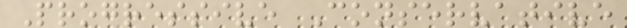Progressive Conservative
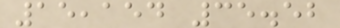15,154 35.52
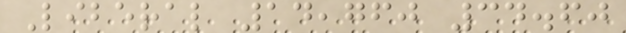Liberal 14,760 34.60
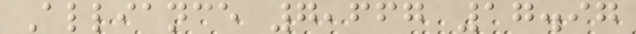Alliance 7,667 17.97
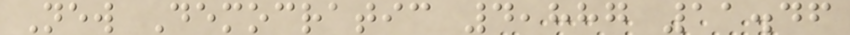New Democratic 4,887 11.46
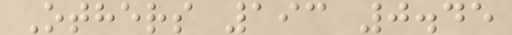Others 193 0.45
